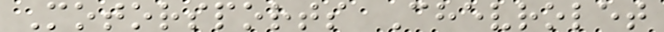Motorsports Chevrolet
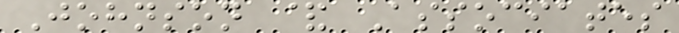Johnson & Associates
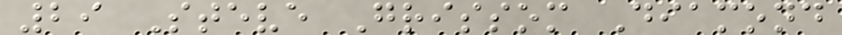29 Steve Grissom Diamond
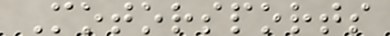Motorsports
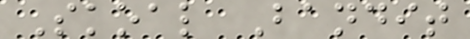Skoal Bandit
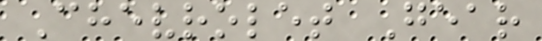Chevrolet Gear
